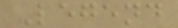Legend
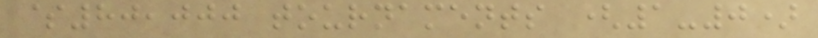$80,000 tournaments (1-0)
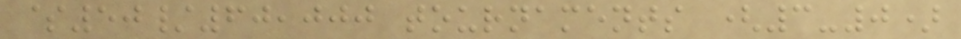$50/60,000 tournaments (3-0)
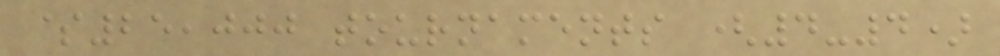$25,000 tournaments (4-4)
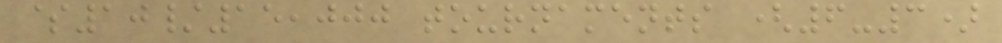$10/15,000 tournaments (6-3)
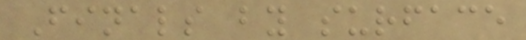Finals by surface
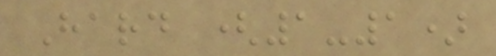Hard (1-1)
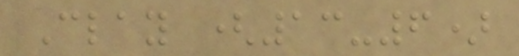Clay (13-6)
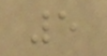5
